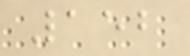152
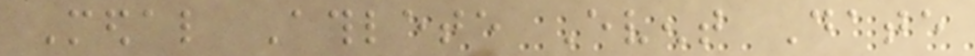Medal Athlete Event Date
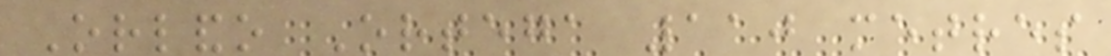Orlando Ortega 110 metres
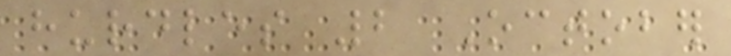hurdles 2 October
